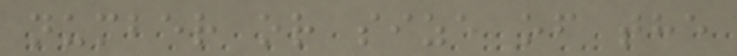number or size of the
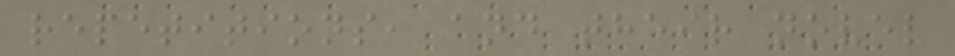repetitions, and their novel
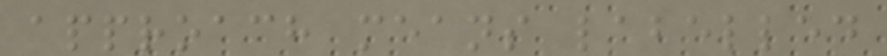approach means labelled
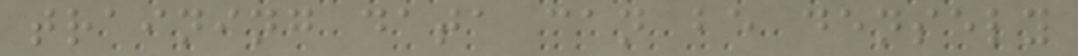training data can be densely
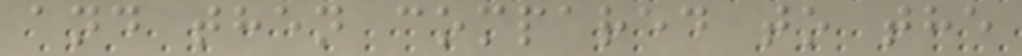and then compared to the
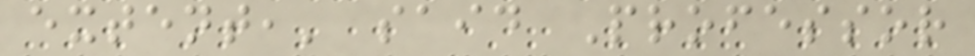extent,' said Professor
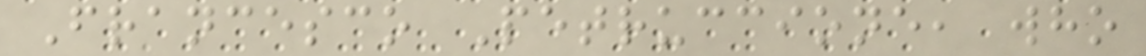Francesco Petruccione, who
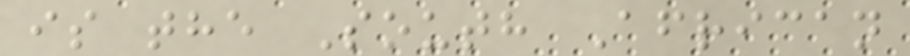is the South African
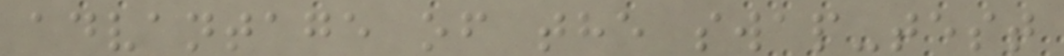advantage of the swap-test
